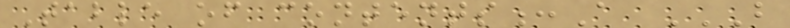Table of contents:A B
